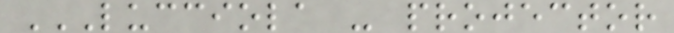LUCCIOLA - PROJECTOR
